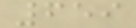659
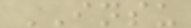INSU
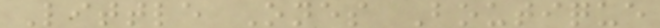Little Ones Boutique
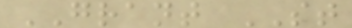GRANT ST
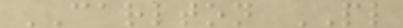CARLTON PL
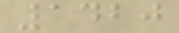1420
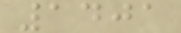1401
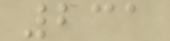231
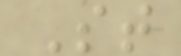St
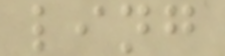ling
